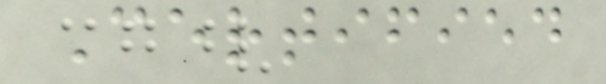Certified
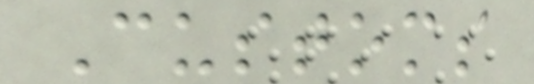Customs
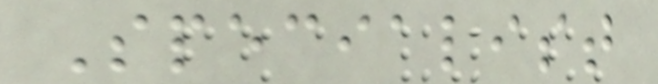Specialist
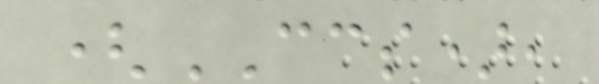(CCS),
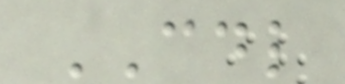CDL
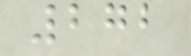272
